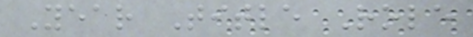Year Title Role
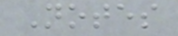Notes
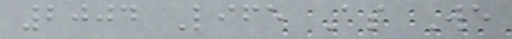2004 Life As We
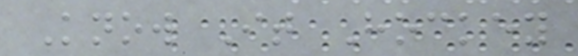Know It Hockey
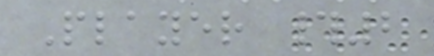Player #2
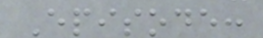Episode:
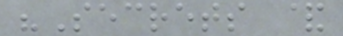"Secrets &
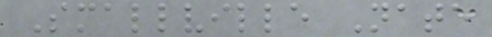Smallville Nate
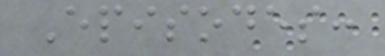Episodes:
